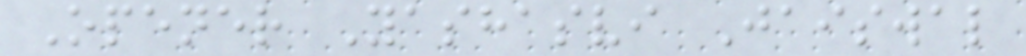Opener Yashasvi Jaiswal
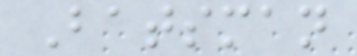Batsman
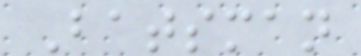Batsman
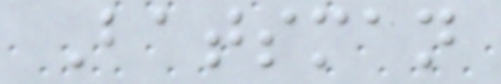Batsman
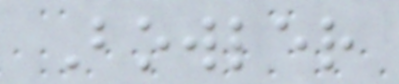Bowler
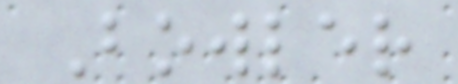Bowler
